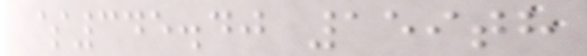$345.40 159th
